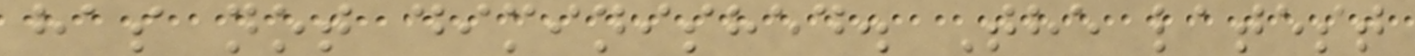has not diminished. The latest
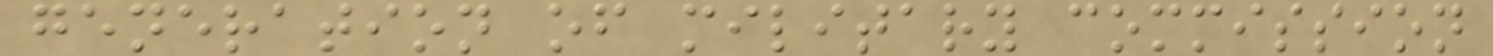generation of military commission
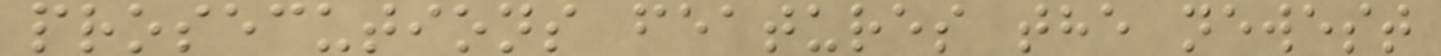prosecutions features the newest
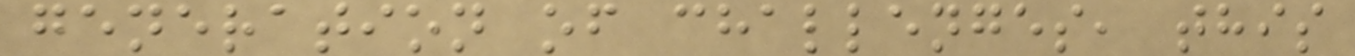generation of challenges, this
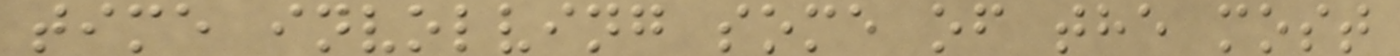time involving some of the most
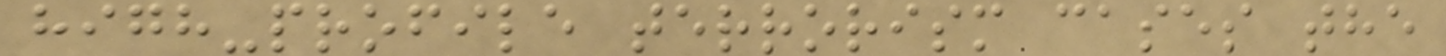high-profile terrorism cases the
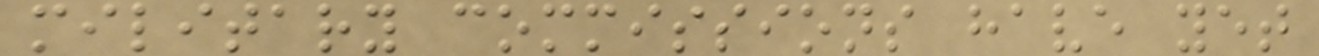military commissions have yet
